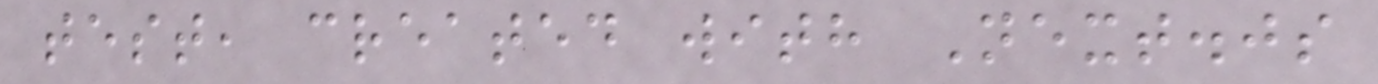test, created with Next.js
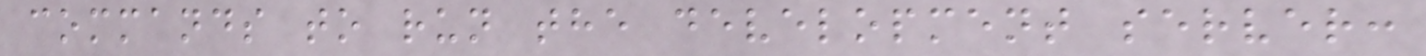commands to run the development server:
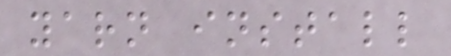yarn install
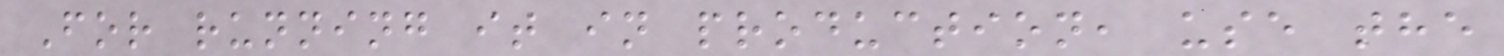For running it in production, use the
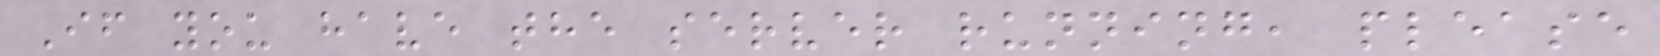If you have the server running, please
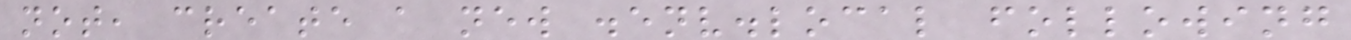not, create a new .env.local following
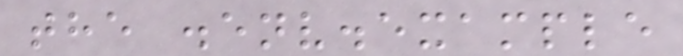the .env.example
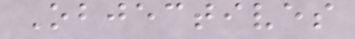Objectives
